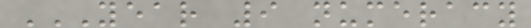YEAR 9 NUMERACY
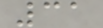31
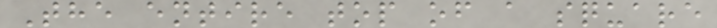The entire top of a square
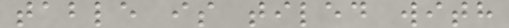table is tiled with
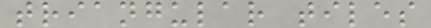triangular tiles
